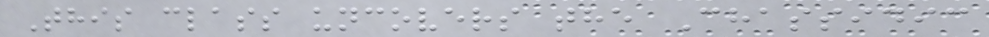This class uncovers the Chassidic
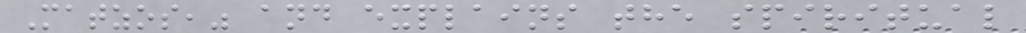Matzos," and explains the spiritual
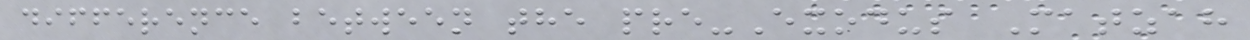difference between the pre-Exodus Matzah
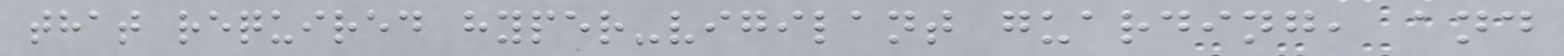that required hyper-vigilant guarding, and
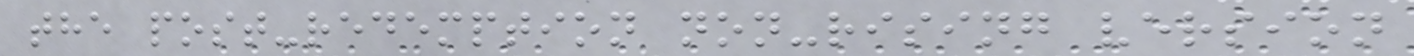the post-redemption non-rising version
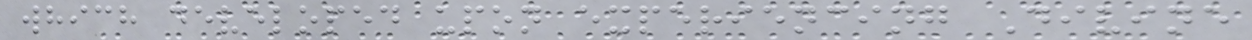which developed upon experiencing Divine
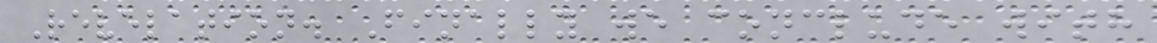Revelation. Finally we conclude with
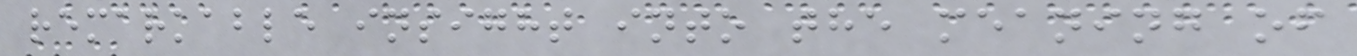remarkable insight into the meaning of
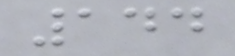144
